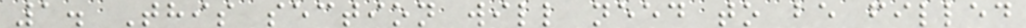1. This section will need to be filled
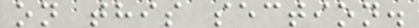on this section.
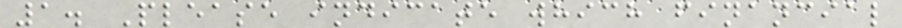1. Please indicate which financial
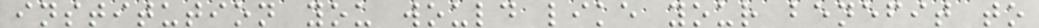institution you would like your benefit to
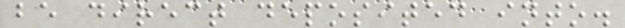be direct deposited into.
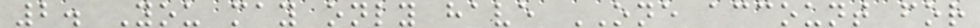2. You may only have ONE account for
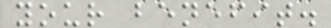your benefit.
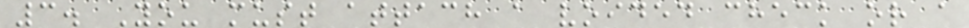3. You must attach a voided check or a
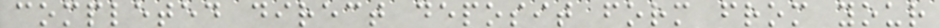completed direct deposit form from your
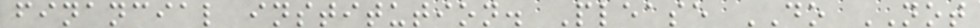financial institution. Please DO NOT
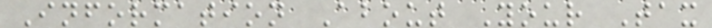Information About Your Tax
